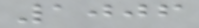1006
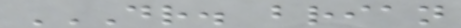DR. BRIAN
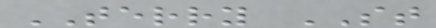TERRY ST
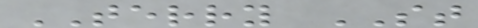TERRY ST
